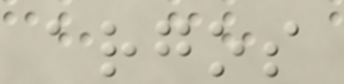argos
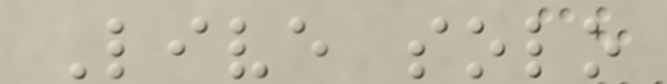Live solo
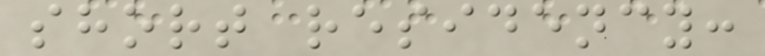short residency:
